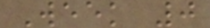Week 0
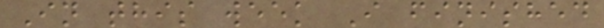In this week I finished
